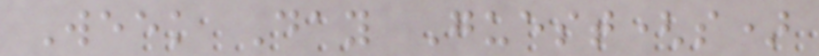Week Day Guest(s)
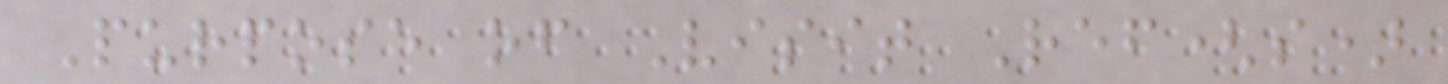Purpose of Visit Ref(s)
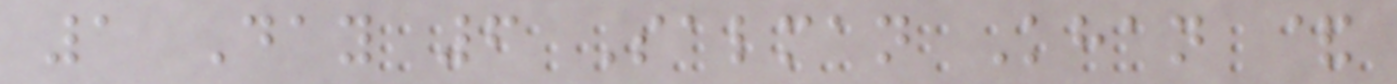1 Day 6 Salman Khan &
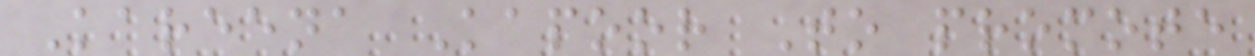Kareena Kapoor To promote
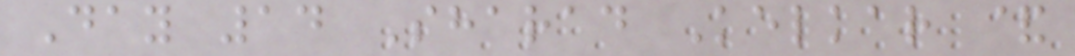Day 14 Sharad Kelkar &
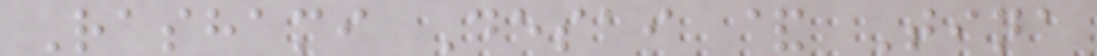Rashami Desai & Tina
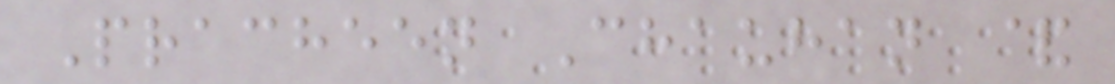Pracheen Chauhan &
